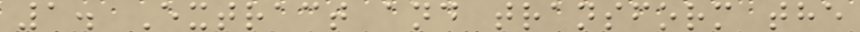1. Extract and transform the
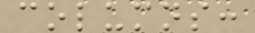columns:
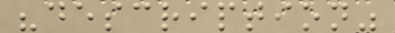"description"
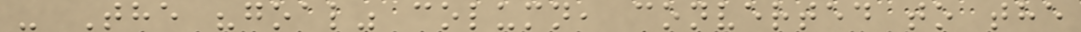- The "goal" column, converted to the
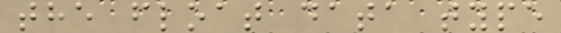the float data type
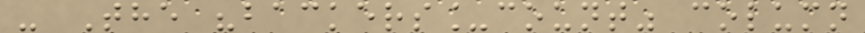- The "backers_count" column
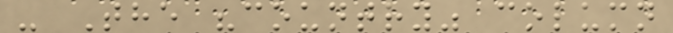- The "country" column
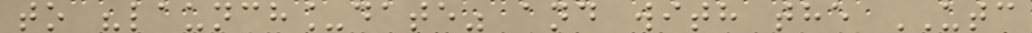to "launch_date" and with the UTC
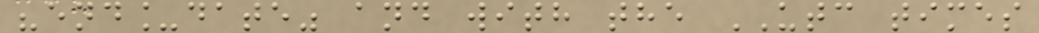"end_date" and with the UTC times
